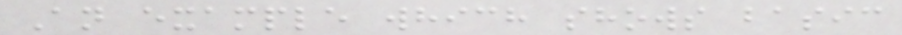An example which shows basic
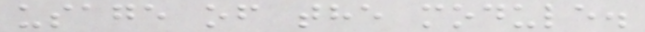usage of the module.
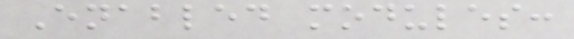Enabled modules:
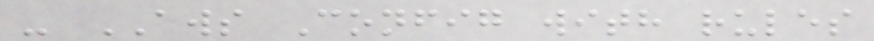- AWS Config with rules
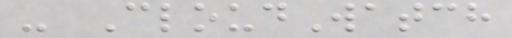- CloudWatch
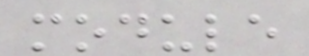module
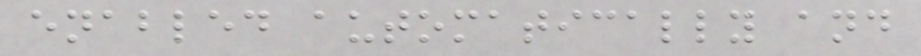enabled automatically and
